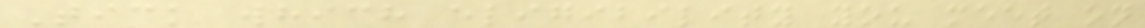Tick which eligibility you meet on
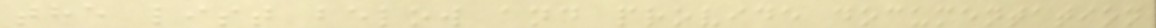the list below and provide documentation
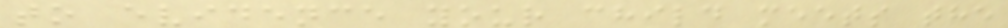to evidence your child meets the
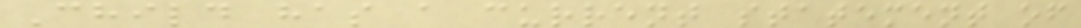Child has a current statement of
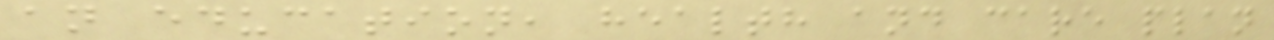an education, health and care plan
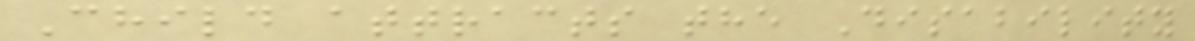Child attracts the Disability
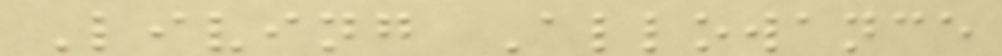Living Allowance
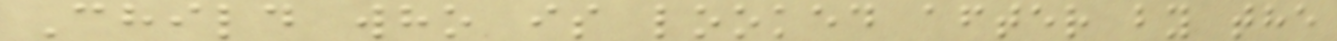Child who is looked after by the
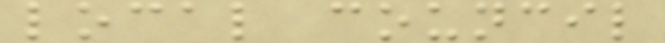local council
